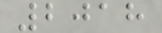2018
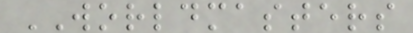WORLDMASTERS
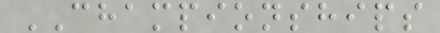CHAMPIONSHIPS
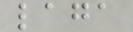laga
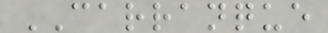CARRANQUE
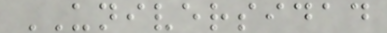UNIVERSIDAD
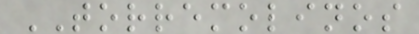TORREMOLINOS
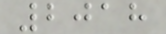2018
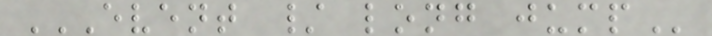EVENT / LONG JUMP
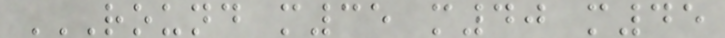ROUND M35 M40 M45
